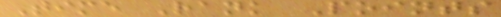Time Rank Points
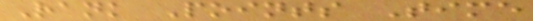Rank Points Time
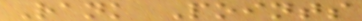Rank Points
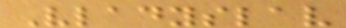Vladyslav
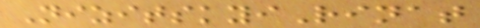NizitskyiRinat
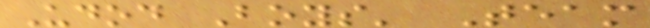Udod Boys' Team
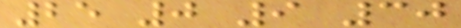25 0 9 30
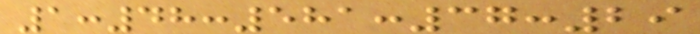1:48:581:37:29
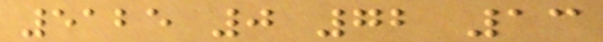5125 0 72 13
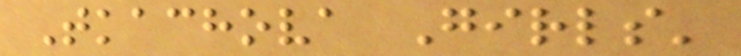Tkachova Girls'
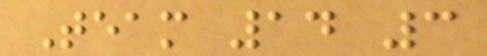Team 14 3
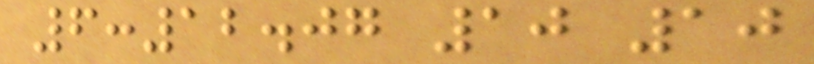6:12.07 10 10
